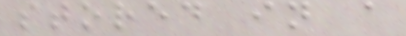stored in a
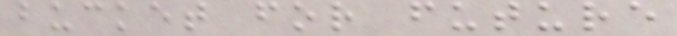bucket for future
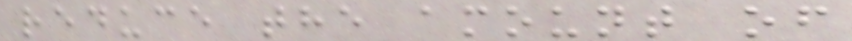reduce the amount of
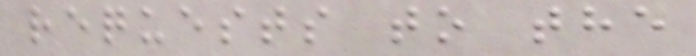requests to the
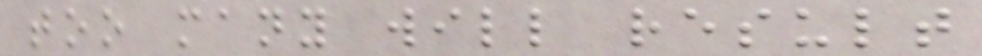too many will result
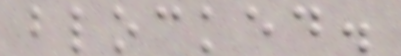blocked.
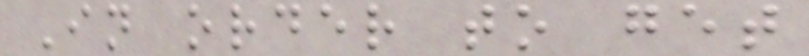In order to get
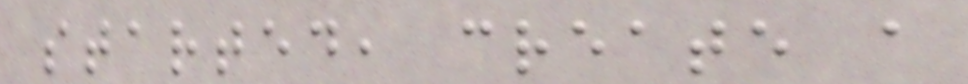started, create a
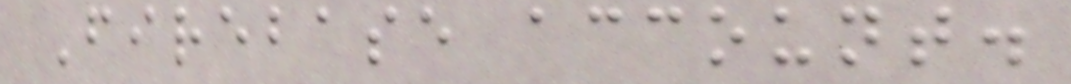Firebase account.
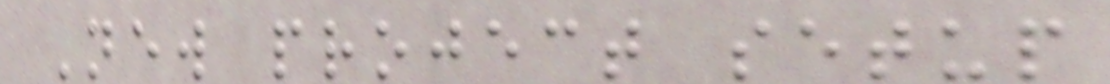New project setup
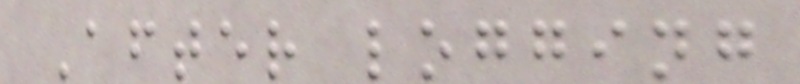After logging
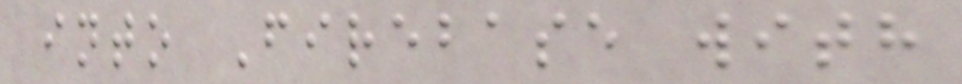into Firebase with
